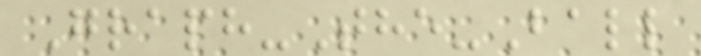Graph-The-Ball
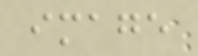image
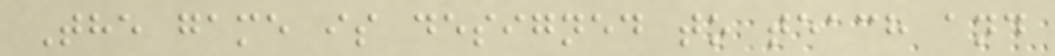The game is designed to teach and
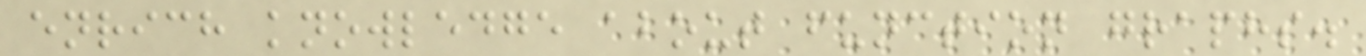enrich knowledge about function graphs.
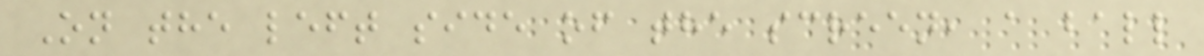On the left side of the screen, a ball
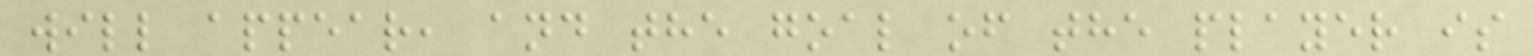will appear, and the goal of the player is
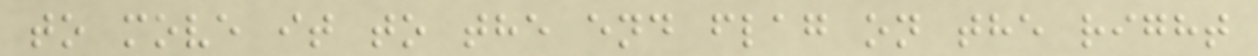to move it to the end flag on the right
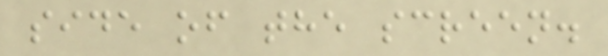side of the screen.
